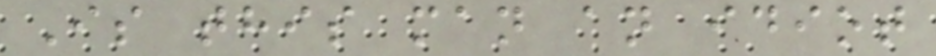Is this man an idiot
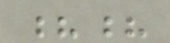??
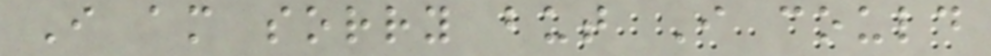I am sorry but I could
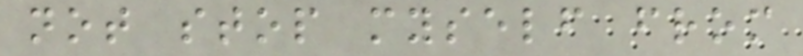not stop myself from
